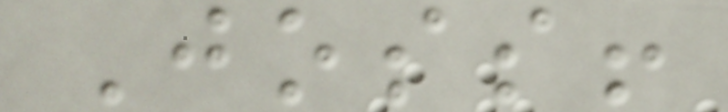Joss!
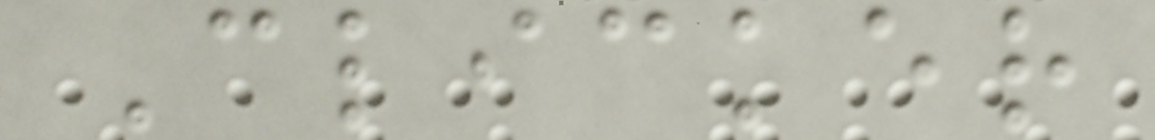Clicker
